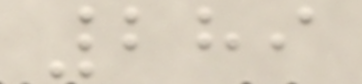289
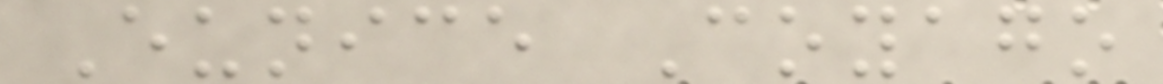Eunice Coyago
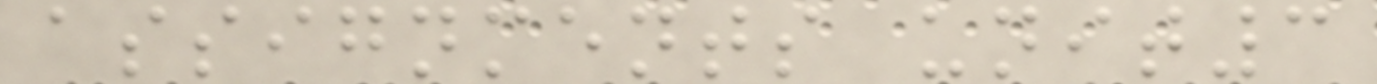assignments unit3
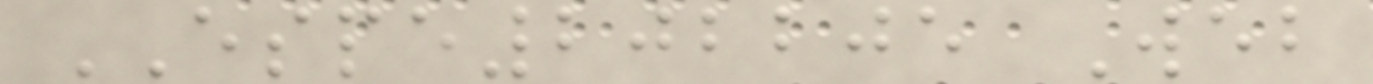ESPE202205 Web
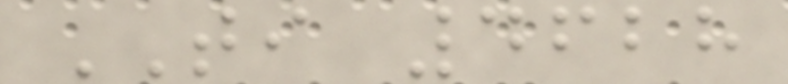TI 4628
